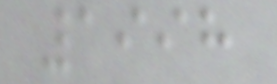1998
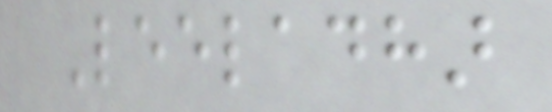Leeladhar
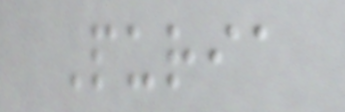Puria
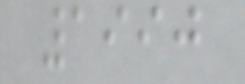1990
